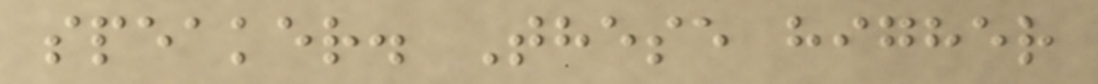speaker. These higher
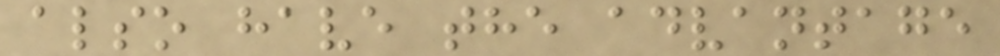also have the advantage
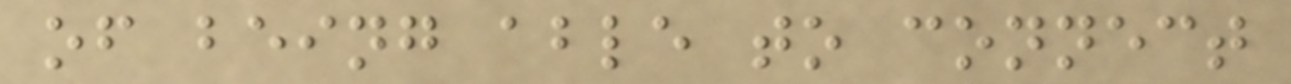of being able to connect
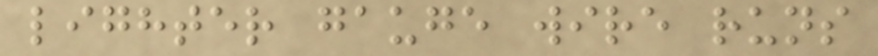lighter gauge wire runs
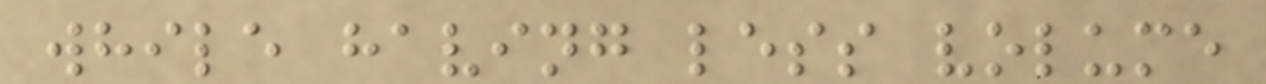while having less volume
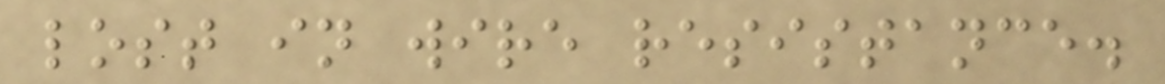lost in wire resistance.
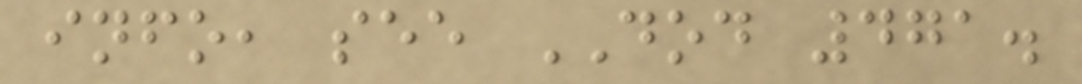info, see DOD 471.
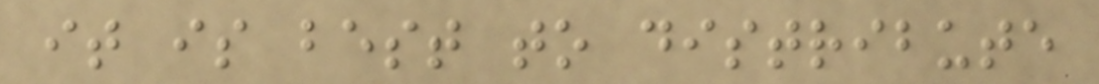it is best to distribute
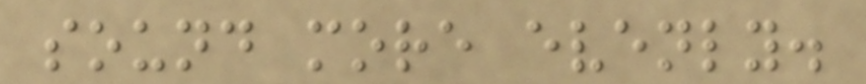sound more evenly.
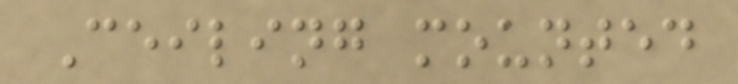Ceiling mounted
